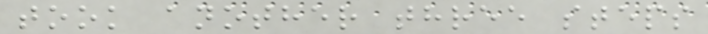took another three steps
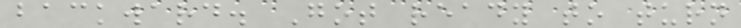backward. Got ready to turn
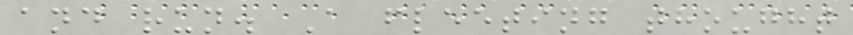and run. A fleeting thought
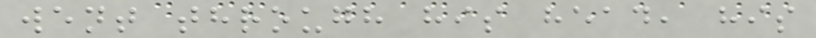went through his head, his
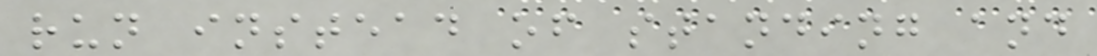run instead of standing and
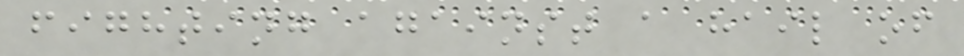fighting against a hail of
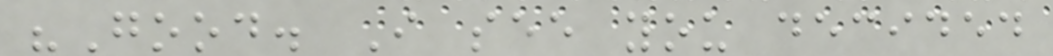"Good. I see you decided
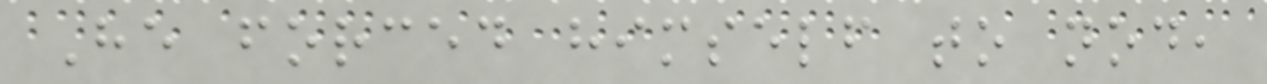He forced himself to nod,
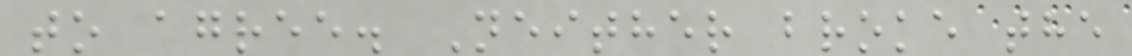to agree. Neither broke the
